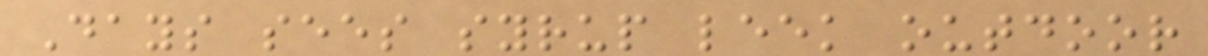Days sees syrup leek outdoor
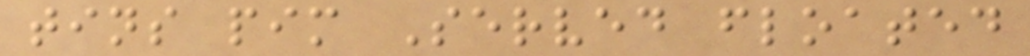tins pim Served floated
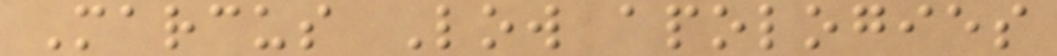Marcus Low apologies
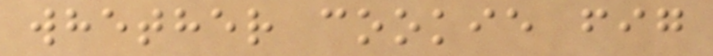whether cookie fig
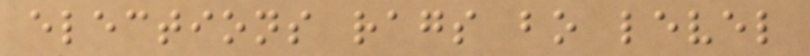elections rags bo level
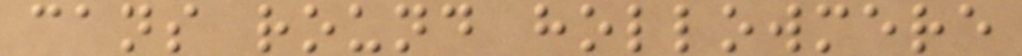cans round hollowmere
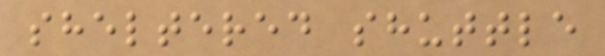sheltered shuttle
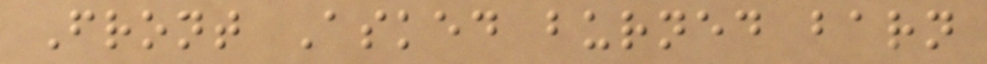Front Asked burned barn
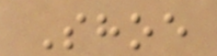Shoe
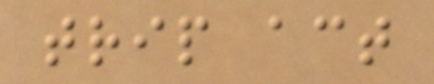trip act
